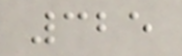325
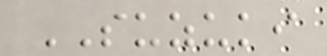SUZUKI
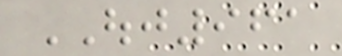OUJ961
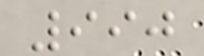990
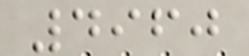4960
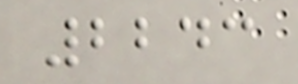2243
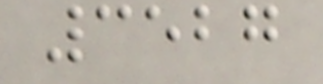3527
